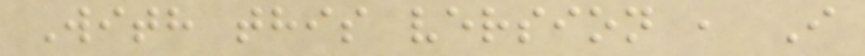With this version , I
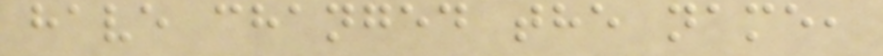have changed the name,
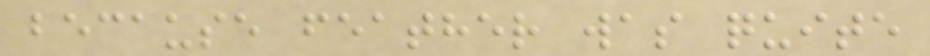because feather was quite
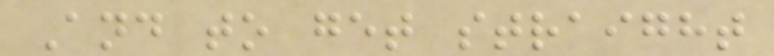And to get straight
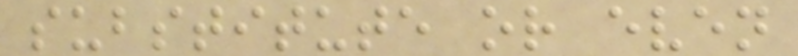substitute or even
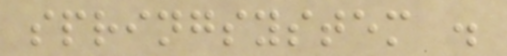springsystem .
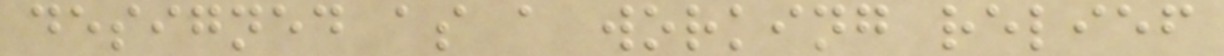designed as a working relief
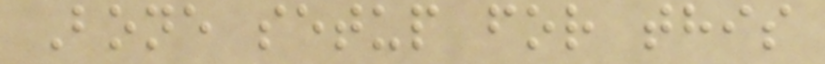Bone setup for this
